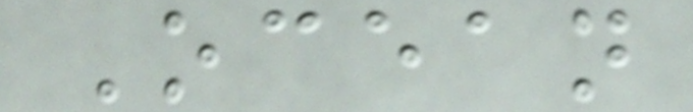Ocean
